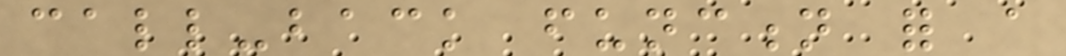call-back function for a
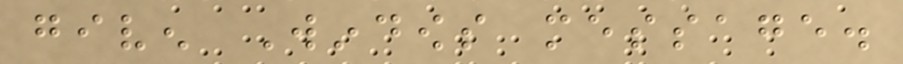given Windows message.
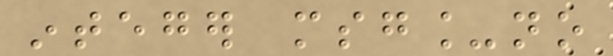integer msg_no
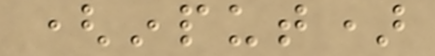(input)
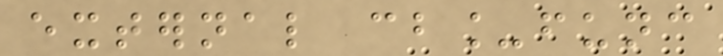external cb_func
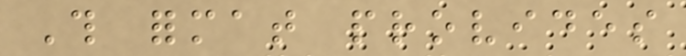This format provides
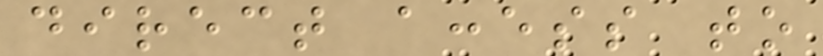direct access to
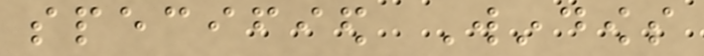specified Windows
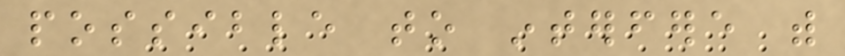possible to interfere with
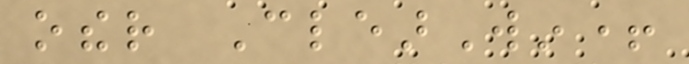other ClearWin+
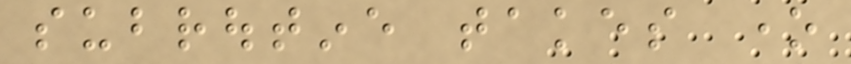subroutine takes one
